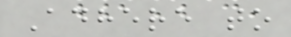Adhere to
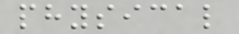physical
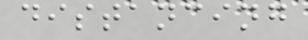distancing
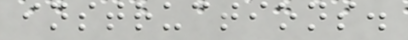instructions.
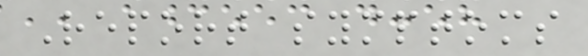Report symptoms
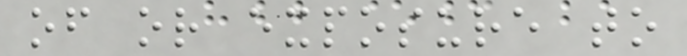of or exposure to
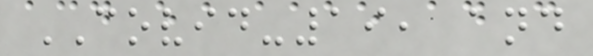COVID-19, and
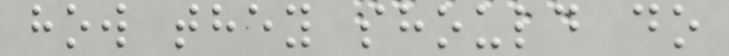how they should do
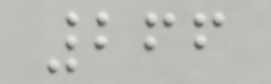266
